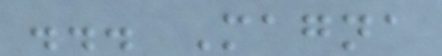... Magna
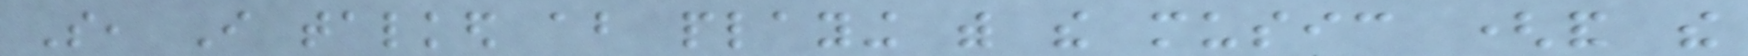So, I talked about playing with the music (and the
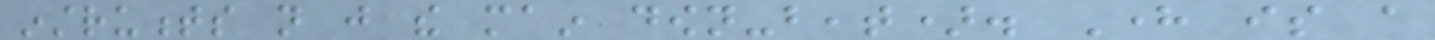instruments not just the main down-beat). Here is a
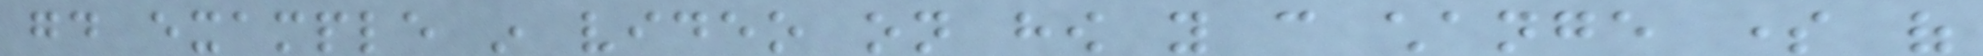good example in video on how you can change some of
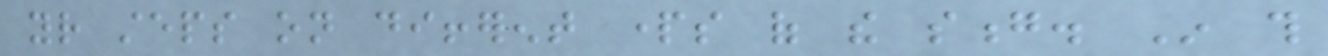your steps on different parts of the song. In this
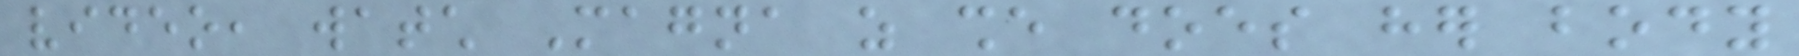video, watch Magna as she does her body
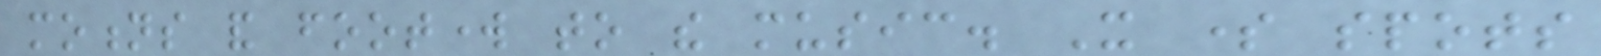motions and footwork to the music. It some spots
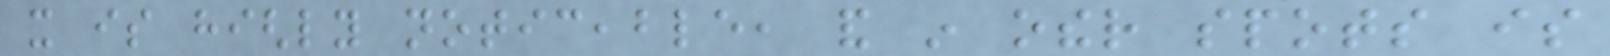it is highly noticeable, and in other spots is
